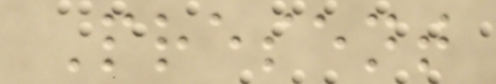Present
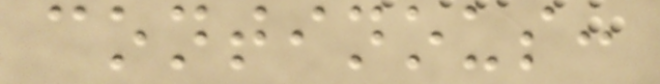continous:
